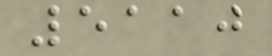5110
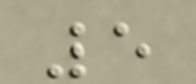5
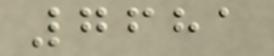7681
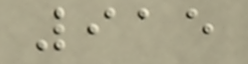915
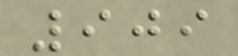909
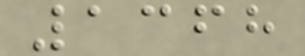1368
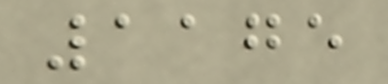1175
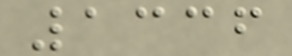1336
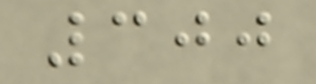300
